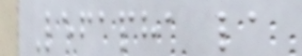Lefapha la
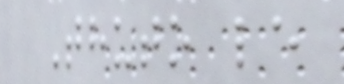Thuto le
